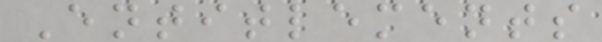Entitlements
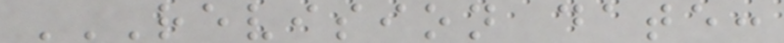REVISION DATE:
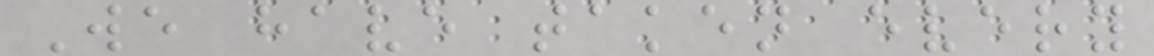We have taken every
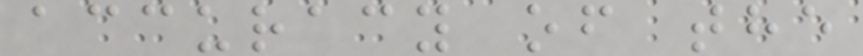accuracy of the
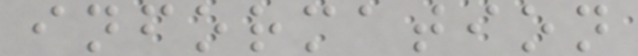information
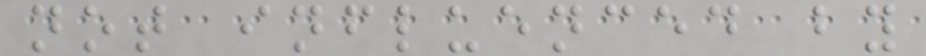not influenced by
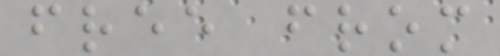free from
